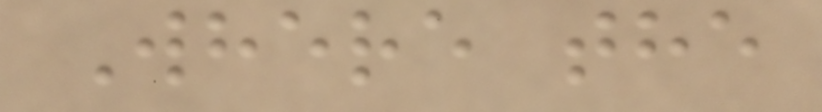Where the
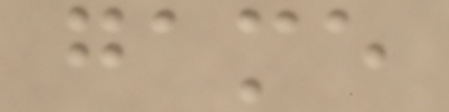game
